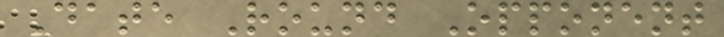Date Round Opponent
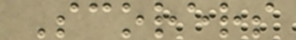Scorers
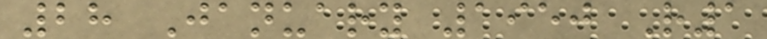28 January 1950 R1
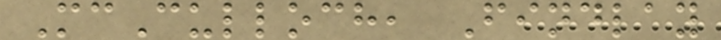McCulloch, Findlay
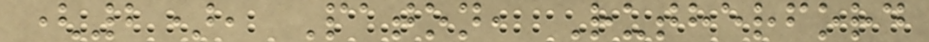(2), Paton, Rutherford
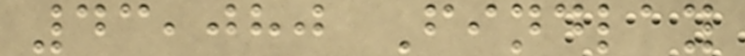43,080 Findlay
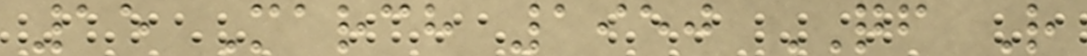15 March 1950 QF R
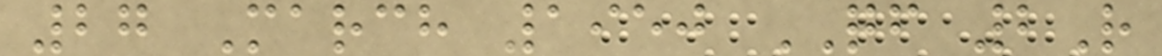27 March 1950 QF 2R
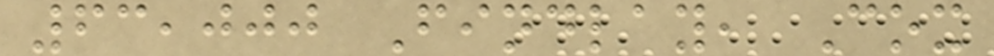63,000 Findlay, Cox
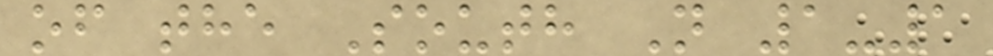of the South N 1-1
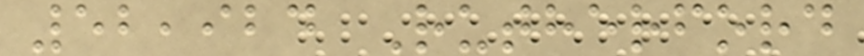52,924 Rutherford
